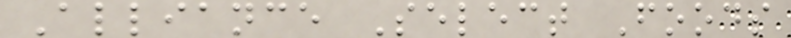Alliance Select Foods
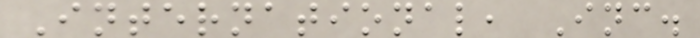International, Inc.
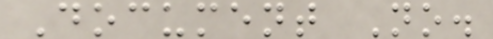Document No.
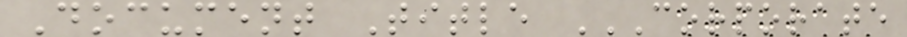Document Title CORPORATE
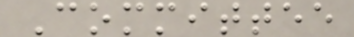Committee
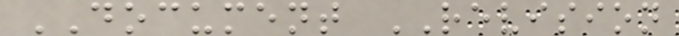DOCUMENT REVISION
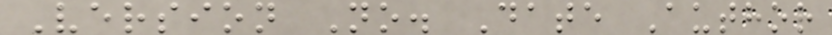Version No. Date Author
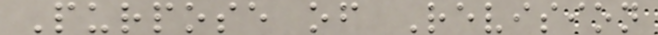Purpose of Revision
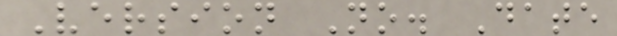Version No. Date
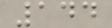144
